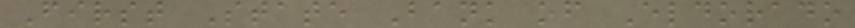First State Bank of Eldorado
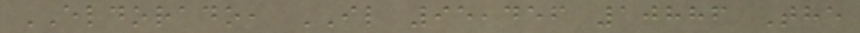ELDORADO, IL 95,456 10886 The
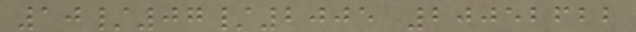10/07/2005 20052622
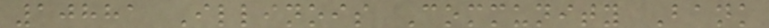10881 Illinois Community Bank
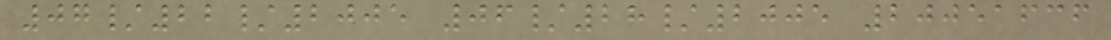07/22/2005 06/28/2005 20051636
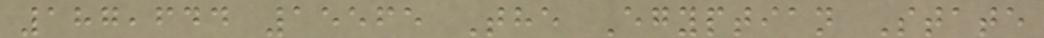187,644 15565 The Egyptian State
